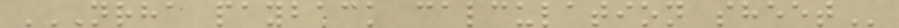NRHA PAYBACK CALCULATION SHEET
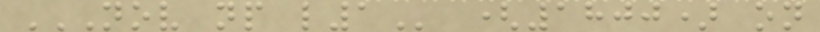NOV NP L1 (1800) on
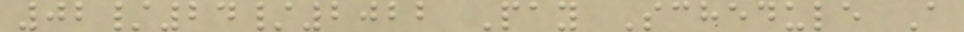02/24/2022 Pay Schedule A
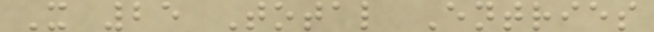X 25 Total Entries
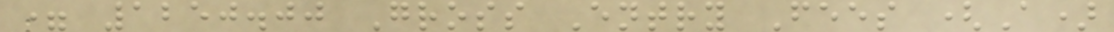= 1250.00 Gross Entry Fees (A)
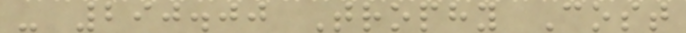- 290.00 Trophy Cost
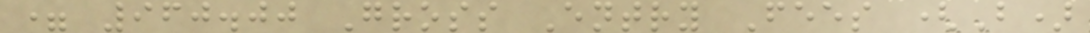= 960.00 Gross Entry Fees (B)
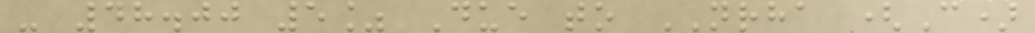- 48.00 5% Due to NRHA (C)
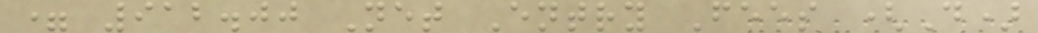= 912.00 Net Entry Fees (D)
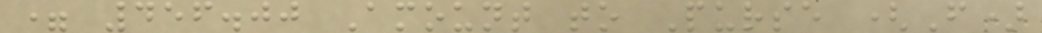= 456.00 Amount to Purse (F)
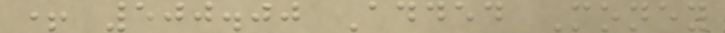+ 500.00 Added Money
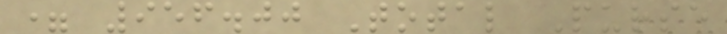= 956.00 Total Purse
